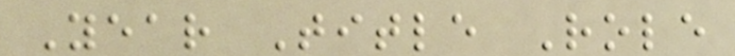Year Title Role
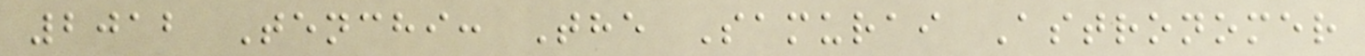2012 Tenchi: The Samurai Astronomer
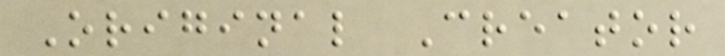Original Creator
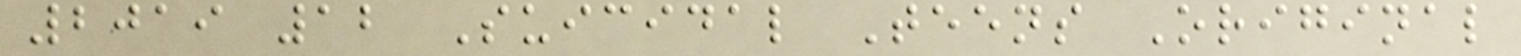2019 12 Suicidal Teens Original
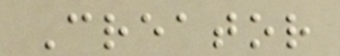Creator
